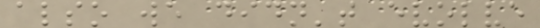also we didn't evolve
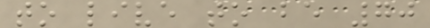to live to be 70
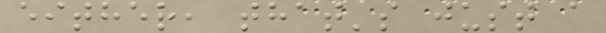either, that's just a
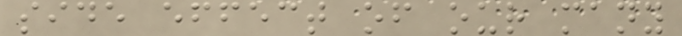side effect of our many
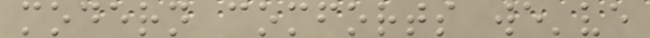modern comforts we've
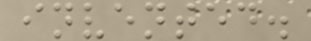invented.
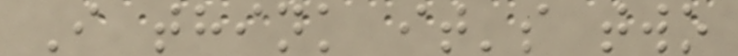I think it's two
